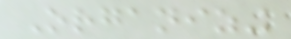Organizing
